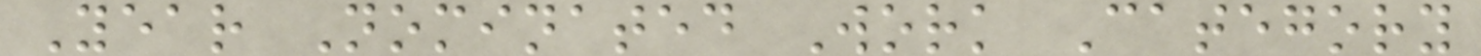Year Nominated Work Category
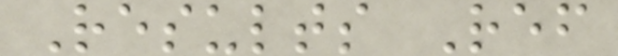Results Ref
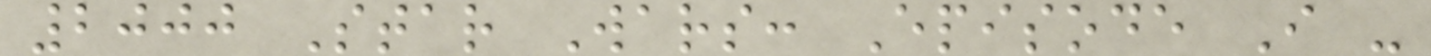2000 Star Wars: Episode I -
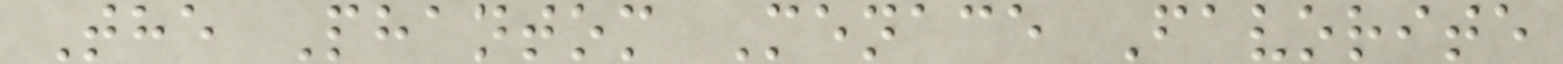The Phantom Menace Favorite
